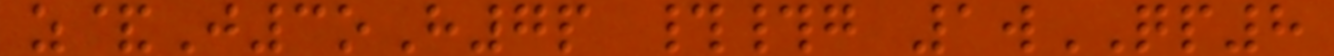z&J3oH7p ##g 1wQP8
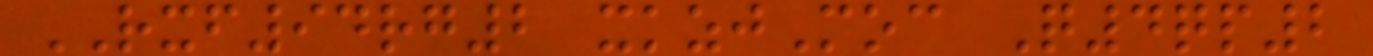RXF94rg2 xkzjMoc Q4qp2
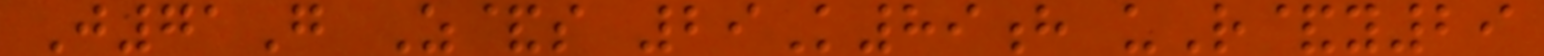J71G Z&s 29K89h uR&y29
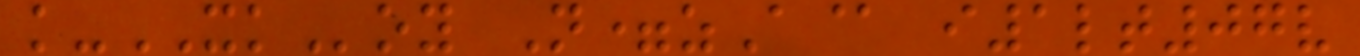k-XKoy N=zA@ i1lt07v
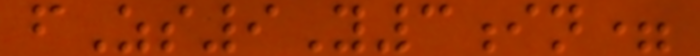fZs9Y3in=
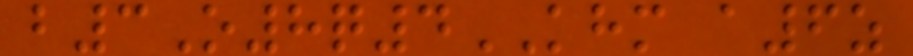b3O8q4KHM a6z
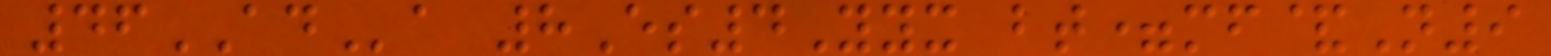46ADa 8Es4Yyx bt=mf&N9
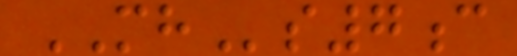MHs7c
